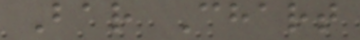Bar Chart
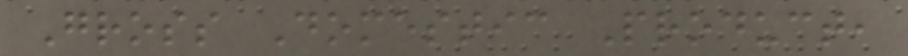Gross Domestic Product,
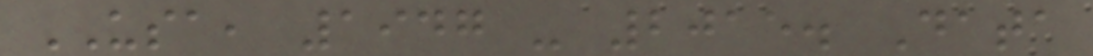USA, 1947 - 2015. Data
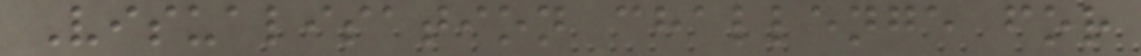Visualisation challenge for
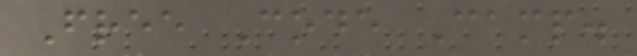Free Code Camp.
